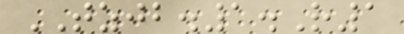TZJB.1.R1
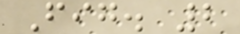Fig. 2
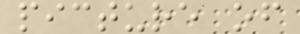picture of
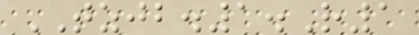TZJB.1.R1
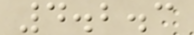4.2.3
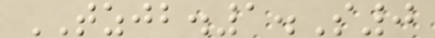TZJB.1.S0
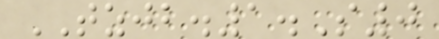TZJB.1.S0
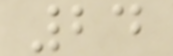24
